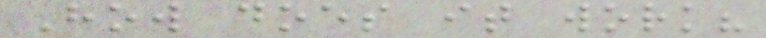How does it work?
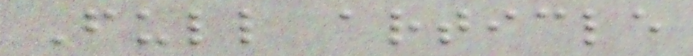Full article
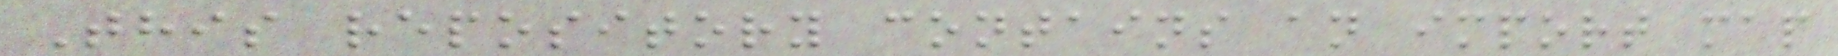This repository contains an import map
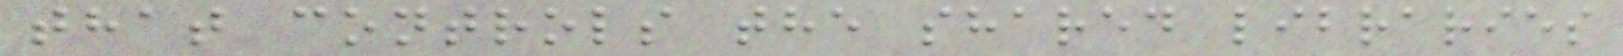that controls the shared libraries
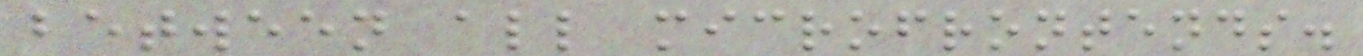between all microfrontends.
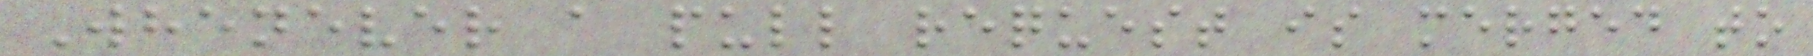Whenever a pull request is merged to
